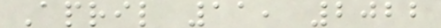April 11, 2022
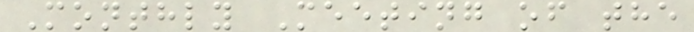Monthly Meeting of the
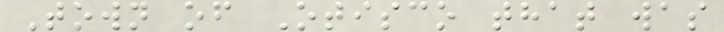Town of Otisco that was
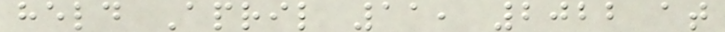held April 11, 2022 at
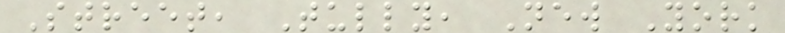Street, Tully, New York
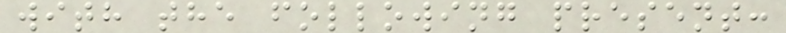with the following present:
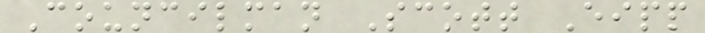Councilman Scott Eipp
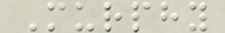Murphy
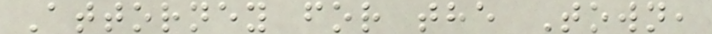Attorney for the Town,
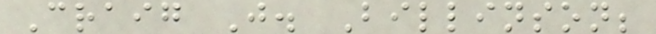Craig J. Billinson;
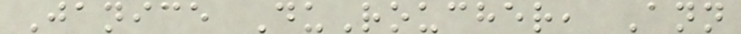Janice DuRoucher, Ann
